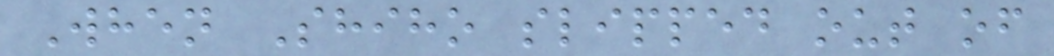When Shiho slipped out of
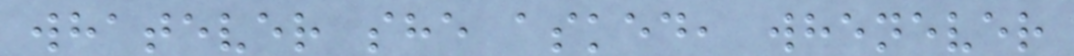whatever she asked, whenever
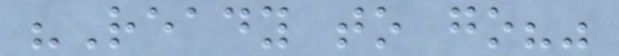"Ready to go?"
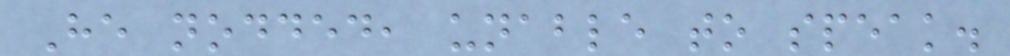He nodded, unable to speak.
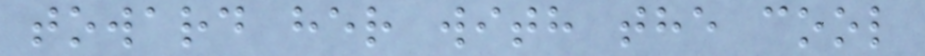toward her with the cool
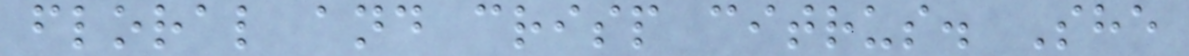floral and crisp citrus. She
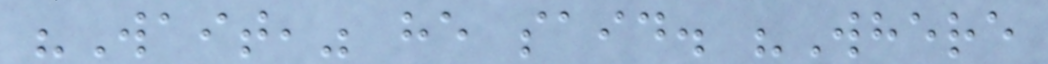"Wait," he said. "Where
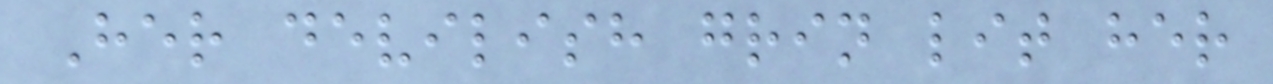Her devilish grin lit her
